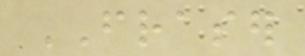FRASER
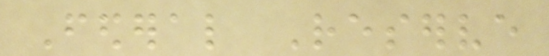Federal Reserve
